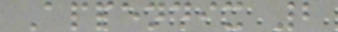Appendix 2
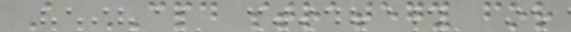A CPD strategy for
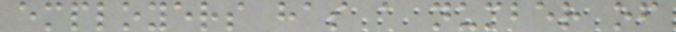employers has a number of
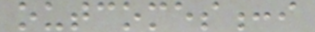outcomes:i
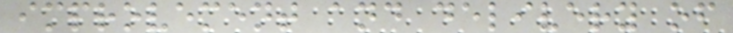improvement and delivery of
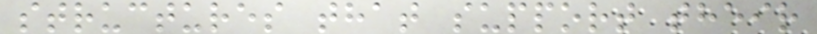structures that support their
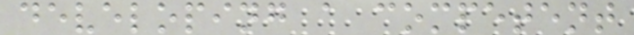developing a competent
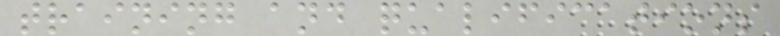training and qualifications
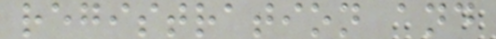registration and
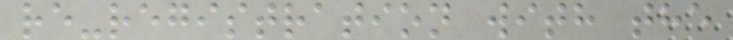re-registration with the
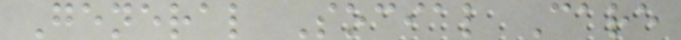General Social Care
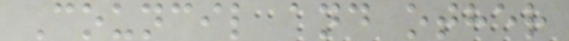Council and other
